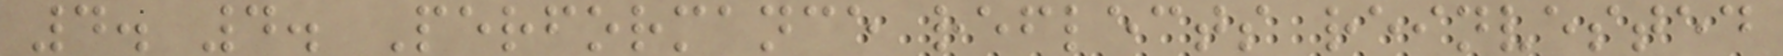4. 4. Performance reflects reinvested
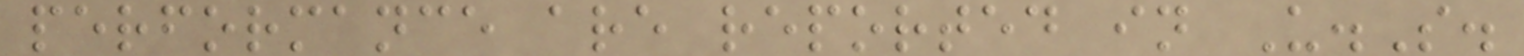performance are reported in U.S.
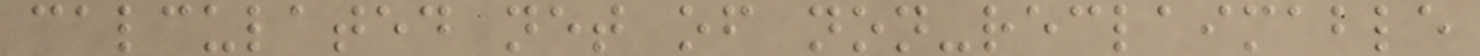calculated net of non-reclaimable
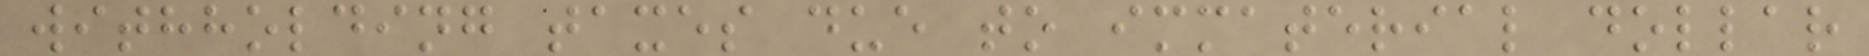withholding taxes due to immaterial dollar
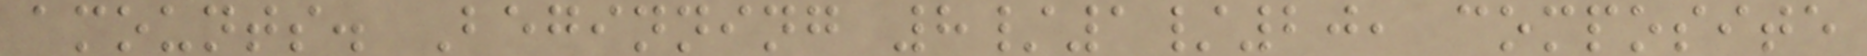amounts. Beginning 8/1/20, composite
